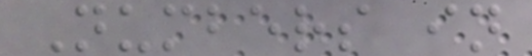Numbers in
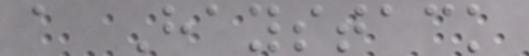a Haystack
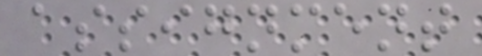assignment
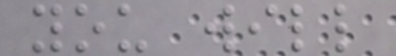you will
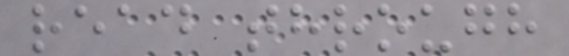read through
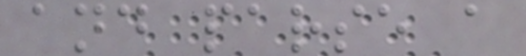and parse a
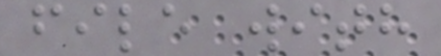file with
